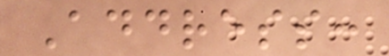Address:
